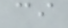ci
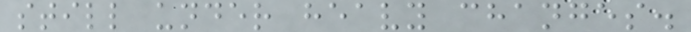still under heavy changes.
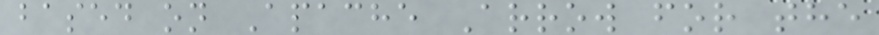based on Apache Arrow for the
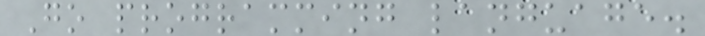Go programming language.
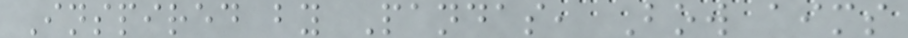Inspired by Pandas, Bow aims
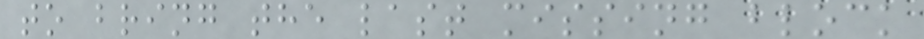to bring the last missing block
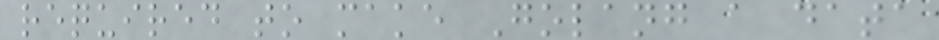required to make Golang a data
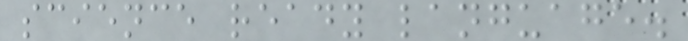science ready language.
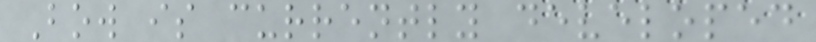Bow is currently developed
